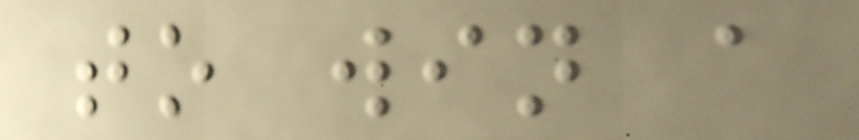to win a
